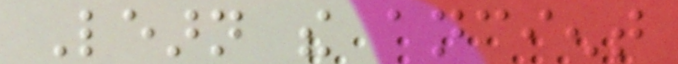Learn the ancient
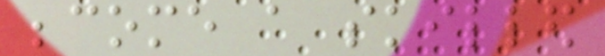become a skilled
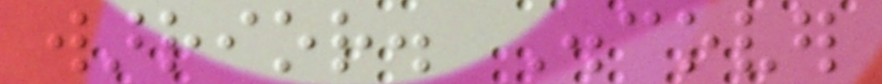warrior. Discover
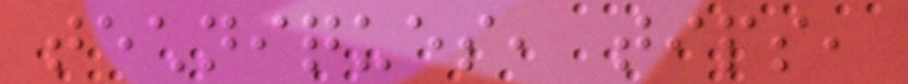techniques, tips,
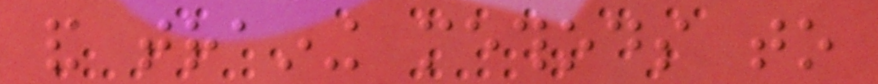and training methods to
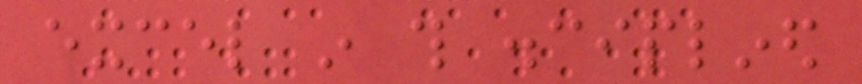excel in this disciplined
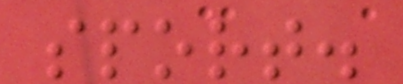sport.
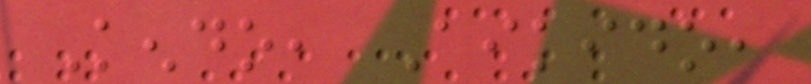Kendo, Aikido,
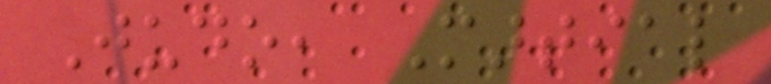Judo, Martial
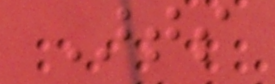Arts
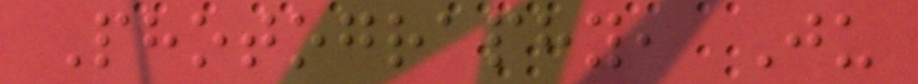Photography, Ju
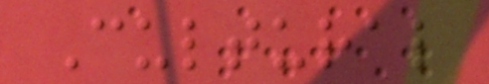Cultural
